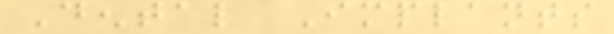Dental Implants
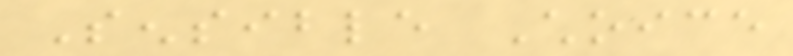Sensible Choice
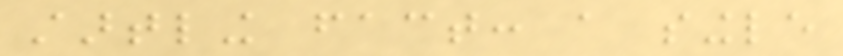startling fact: a single
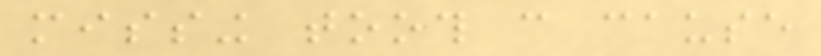missing tooth can cause
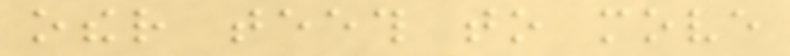other teeth to move
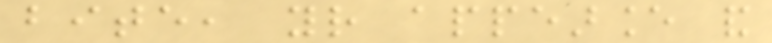bite, your appearance and
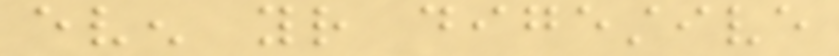even your digestive
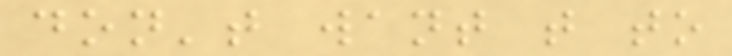don't want that to
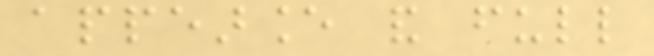appearance and full
